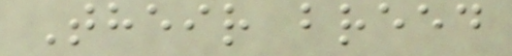Their breed
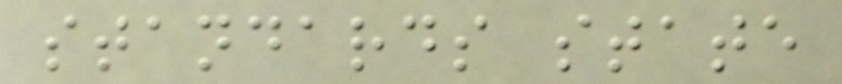standards state
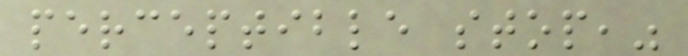perceptible stop,"
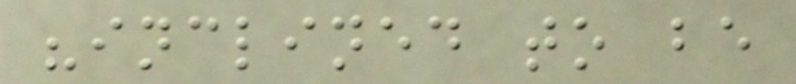"inclined to be
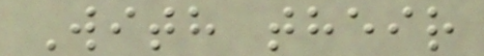With their
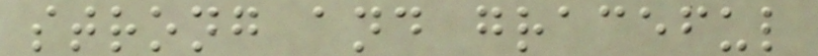strong and graceful
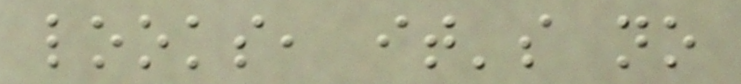looks, it's no
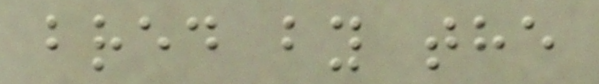bred by the
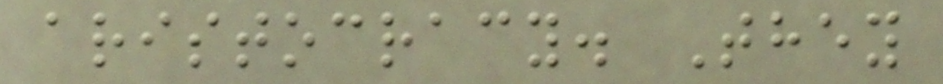aristocracy. They
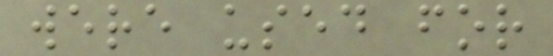were used for
